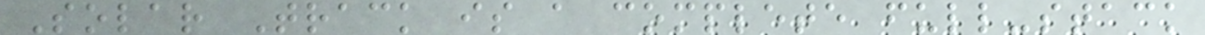Solar Track is a complete full-stack
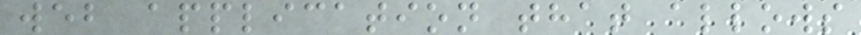web application that allows
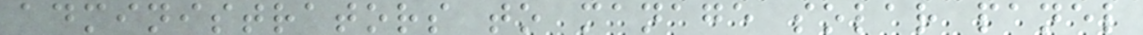administrators to manage solar panel
